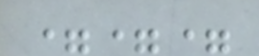===
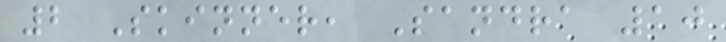2 Skinner, Sandra 10
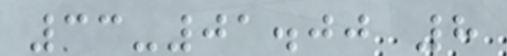33-01.00 8
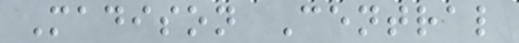Madison Central
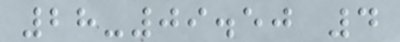28-09.50 4
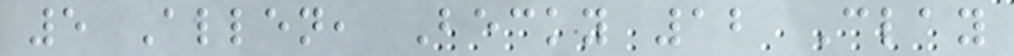5 Allen, Becky 12 Clay
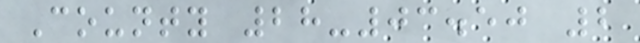County 28-03.50 2
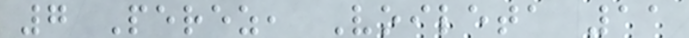7 Perez, Voileta 11
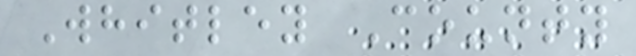Whitley County
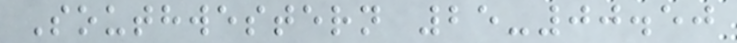Southwestern 25-00.50
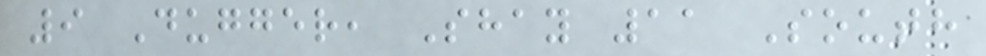9 Dugger, Shay 11 South
